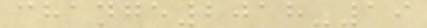change2018-19
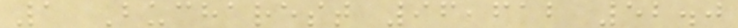1 Bucharest 96,612 52.0
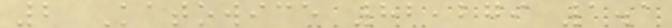2 Katowice 82,279 1.1
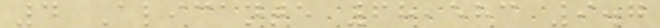4 Alicante 68,583 9.7
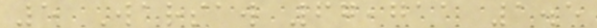5 Warsaw 67,711 1.5
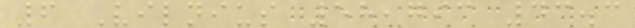6 Vilnius 58,793 43.3
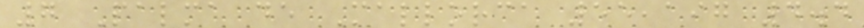7 Palma de Mallorca 55,197 4.4
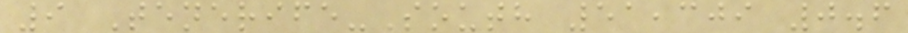9 Tenerife-South 51,309 0.6
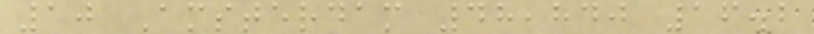10 Amsterdam 48,840 16.2
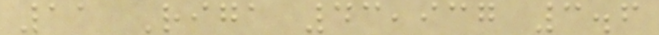11 Riga 43,937 3.6
